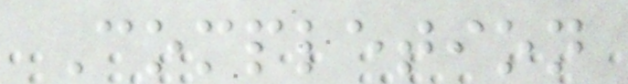Completion
